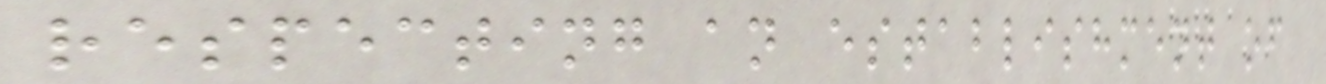respecting an establishment of
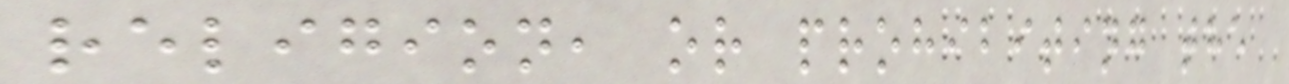religion, or prohibiting the
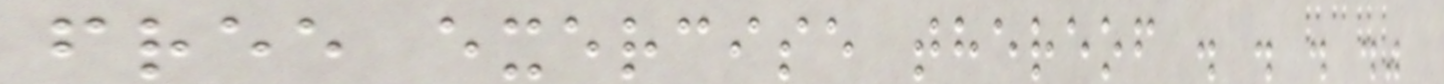free exercise thereof . . . ."
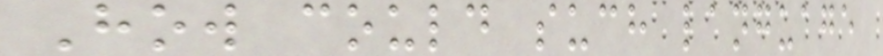How could such language
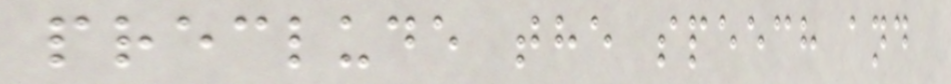preclude the speech and
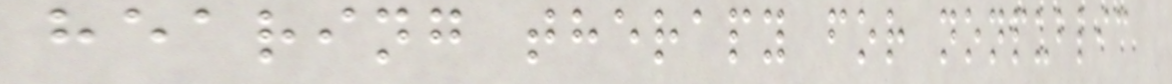hearing therapy for nonpublic
